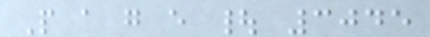P a g e | 3045
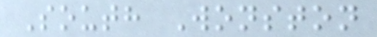South Wonston
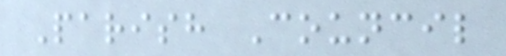Parish Council
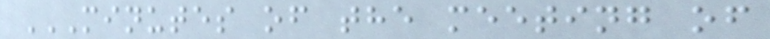MINUTES OF THE MEETING OF
